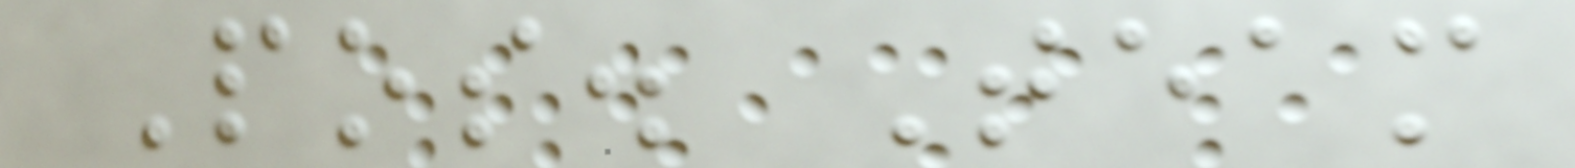Pos. Team
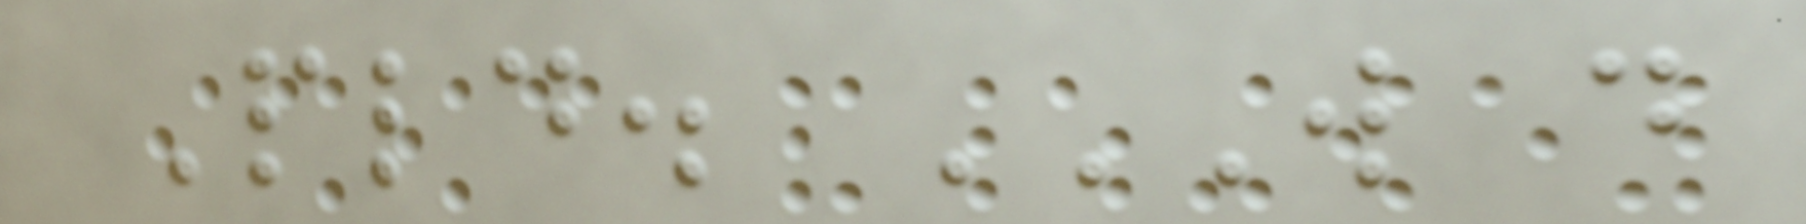Pld. W D
